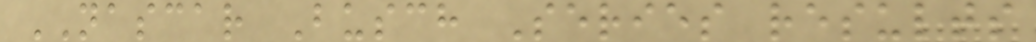NASCAR Busch Series results
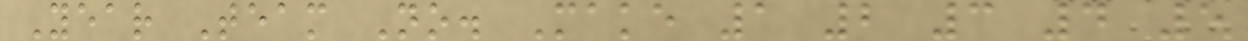Year Team No. Make 1 2 3 4 5
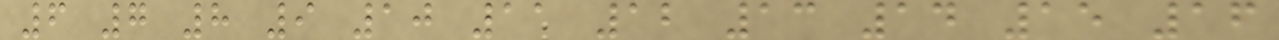6 7 8 9 10 11 12 13 14 15 16
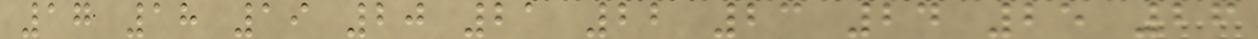17 18 19 20 21 22 23 24 25 26
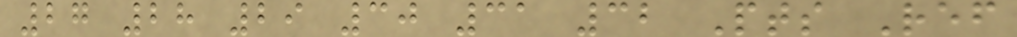27 28 29 30 31 32 Pts Ref
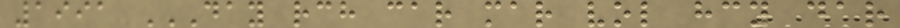1991 DAY RCH CAR MAR VOL HCY DAR
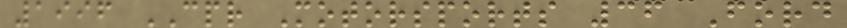1996 CPR Motorsports 36 Ford
